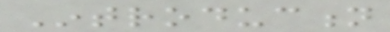Introduction
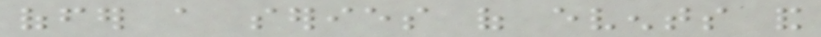offer a series of events and
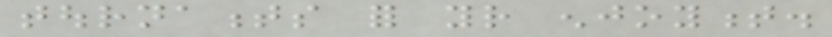tournaments for your enjoyment.
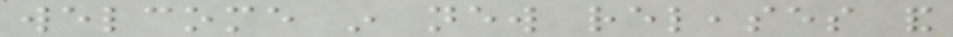welcome in new releases and
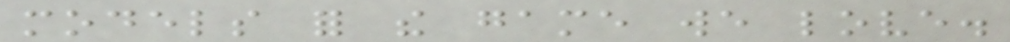models for the game we love.
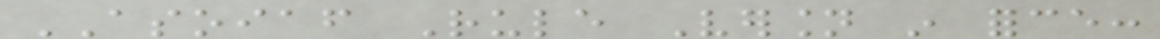ASOIAF Rule Version in force:
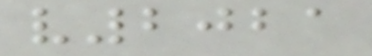v2021
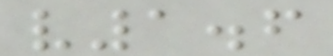v1.6
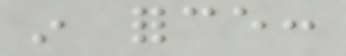in force:
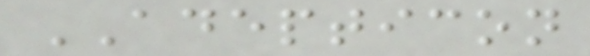ADEPTICON
